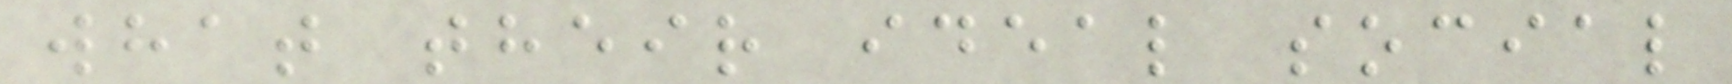what their ideal social
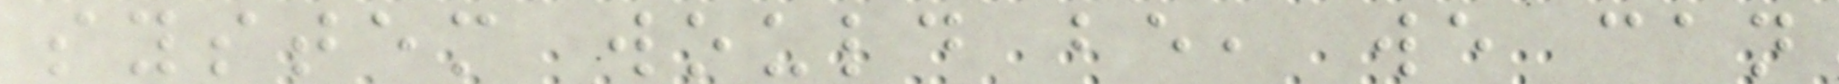system would be, we can
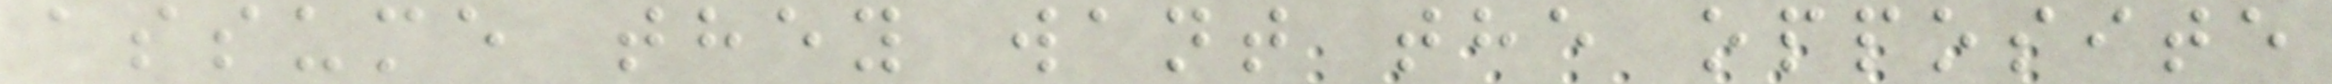assume they want the opposite
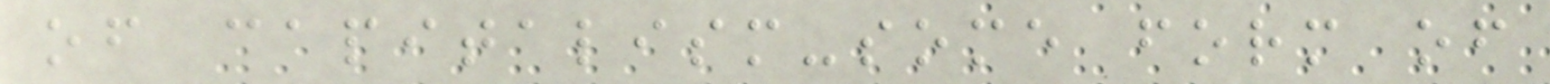of capitalism-some form of
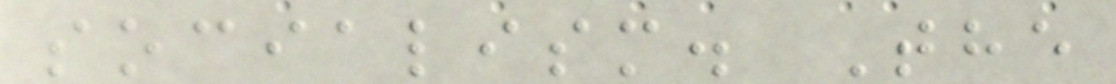socialism. The
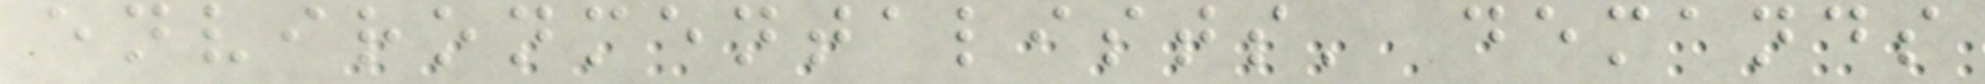environmentalists' demands
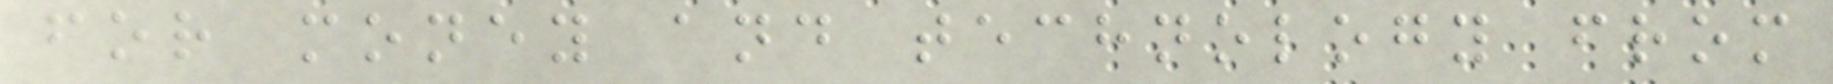for money and technology from
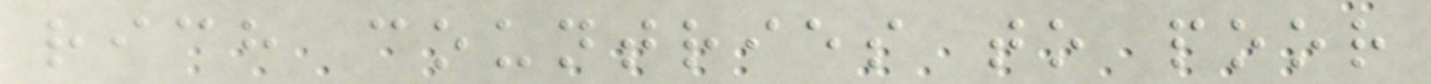rich countries to poor
